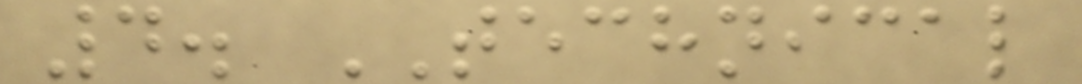4. TECHNICAL
